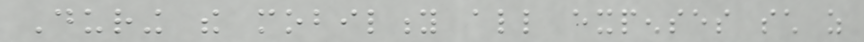During the mobility all expenses such as
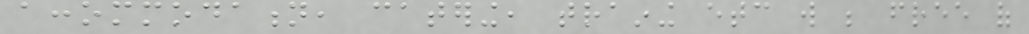accommodation, catering, training etc will be free of
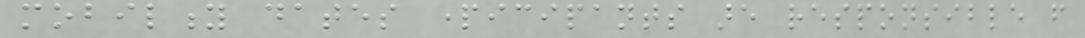mobility dates participants are responsible from
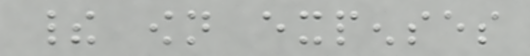their own expenses
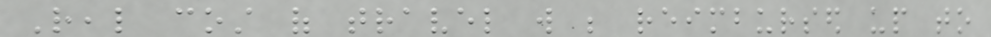Real cost of travel will be reimbursed up to
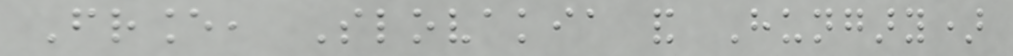France, Slovakia and Hungary)
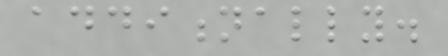additionally.
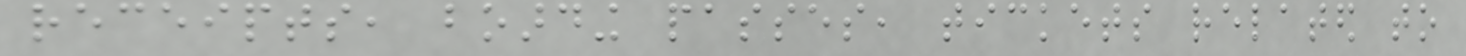receipts, boarding passes, tickets related to
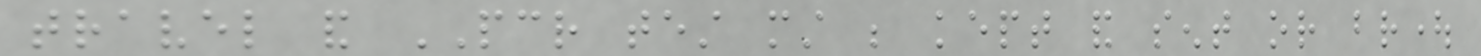travel and PCR test must be kept and sent or brought
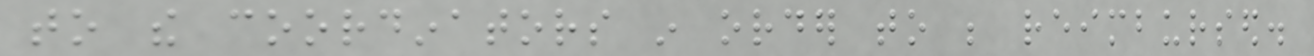to the coordinators in order to be reimbursed.
